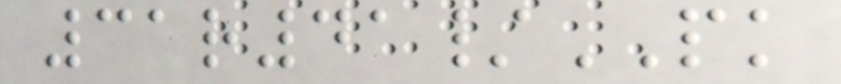31r41/PK
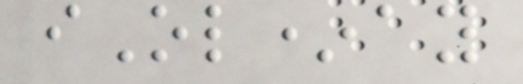iOl*ay
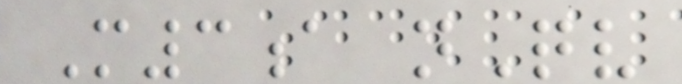M3a nQv
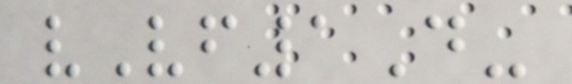vVf1D-
